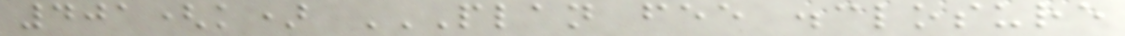401(k) PLAN FEE DISCLOSURE
